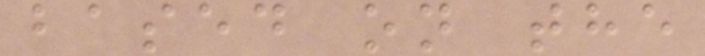based on the
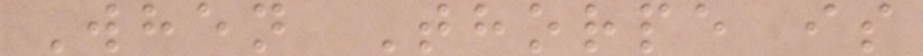When Thorpe is
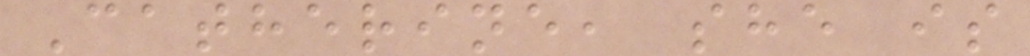Catherine, she is
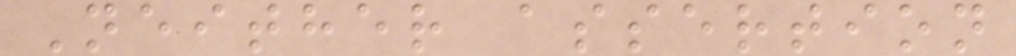Neither assertion
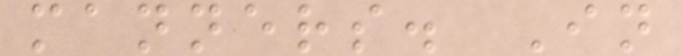manners. In
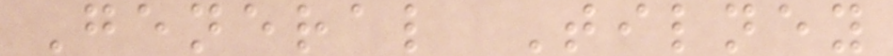General Tilney
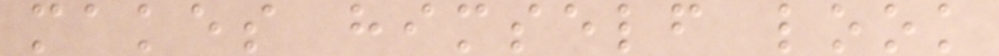makes himself look
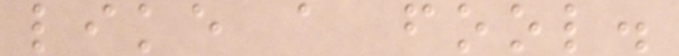like a fool.
